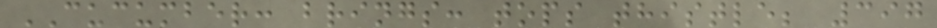CUCUMBER: brings: tops thistle; 397
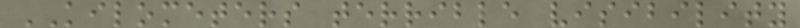KILOMETERS terrible visibility
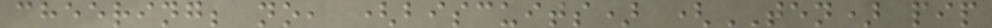cheering; no, (biscuits) (TEN) pip
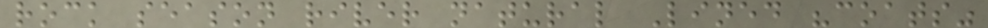rock season river natural Lined "coats"
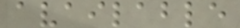available
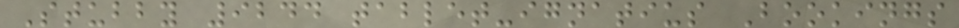Stubby 9244 tablet-ignatius Bookings
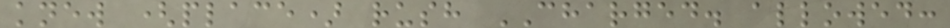knew (place) rush CHARGED. allowed:
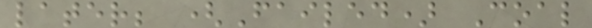later; (Failed) Coal
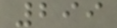299
